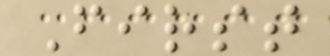First
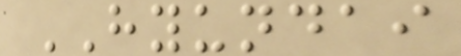HYUNDAI
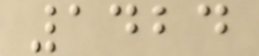1424
